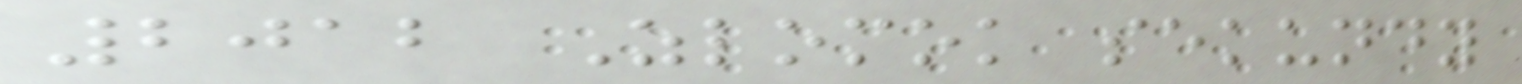2012 Zlomok sekundy
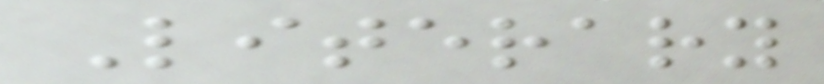Literary
